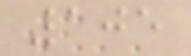105
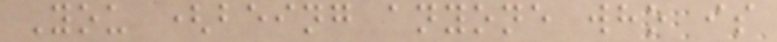You (being anyone who is
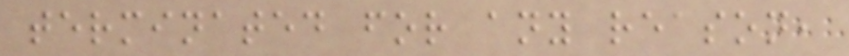terminated for any reason,
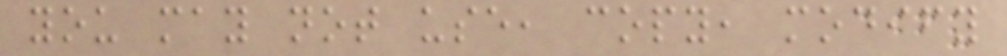you may not use, copy, modify
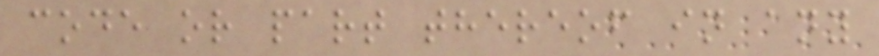code or part thereof in any
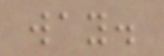way.
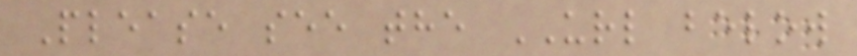Please see the URL below
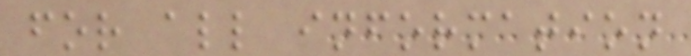for all information
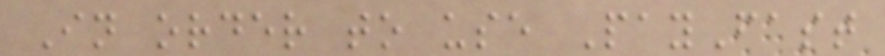In order to use PayFast
